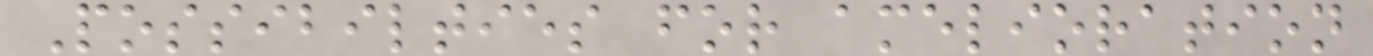Possibilties for amelioration
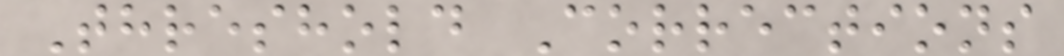Threshold Corrections
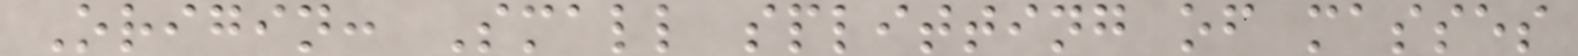Origin: Small splitting of masses
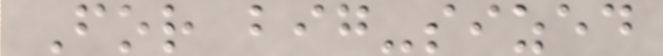For big-sized
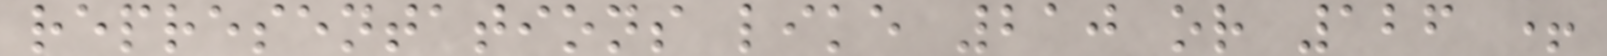representations like 210 or 126 +
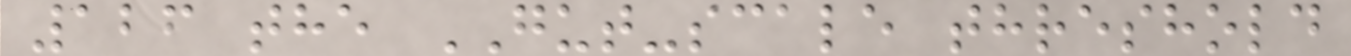126 the GUT-scale threshold
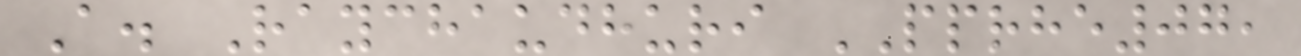A. Raychaudhuri PPRHE07,
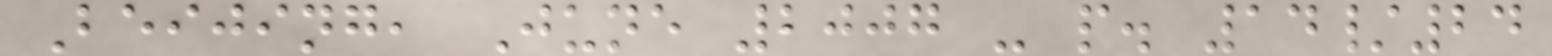Beijing, June 2007 - p. 14/24
